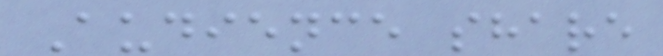Audience share
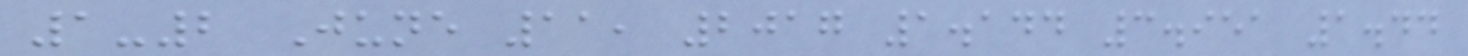1-2 June 11, 2017 1.144 3.951 1.44
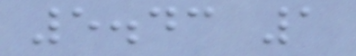5.43 1
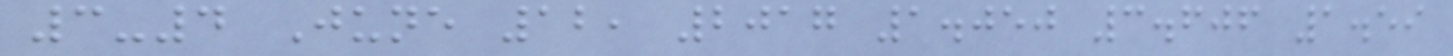3-4 June 12, 2017 1.050 3.606 1.59
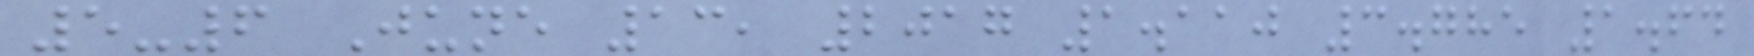5-6 June 13, 2017 1.110 3.785 1.64
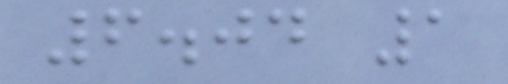6.04 1
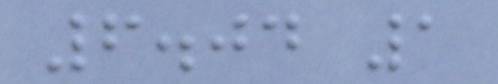6.04 1
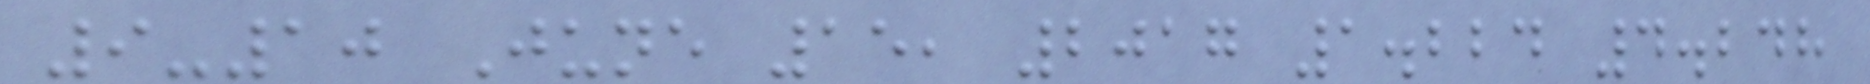9-10 June 15, 2017 1.224 4.248
